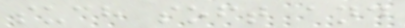such soft and
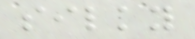silky
